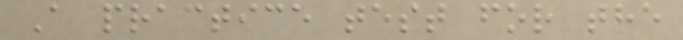A practice test for the
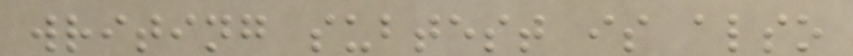writing subtest is also
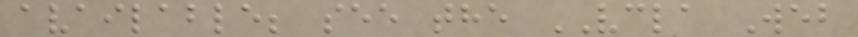available; see the VCLA Web
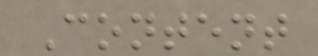Content
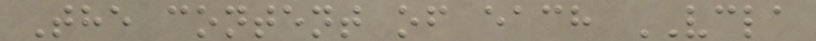The content of each VCLA
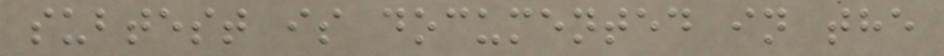subtest is documented in the
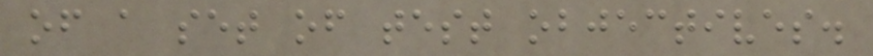of a set of test objectives.
